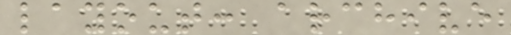layout: archive
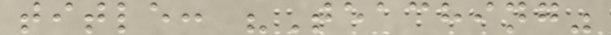title: "Teaching"
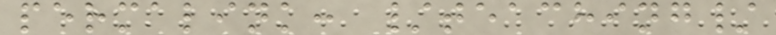permalink: /teaching/
